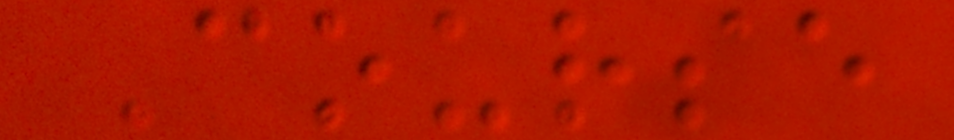Course
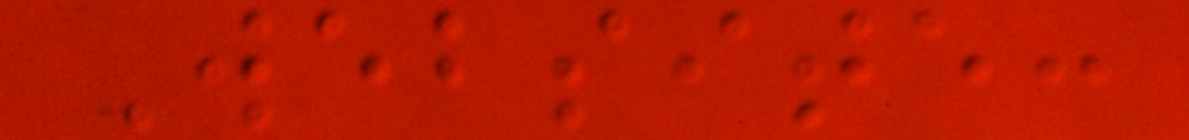Website:
